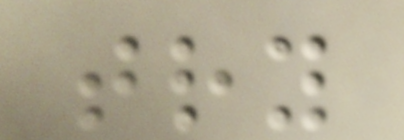try
